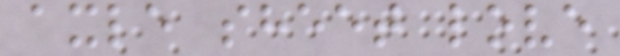axle sheet love
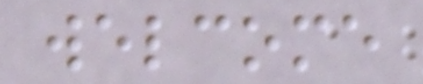welcome
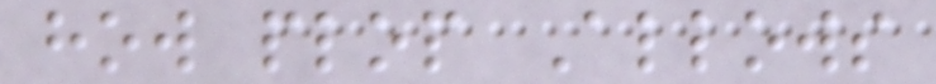how plop Allows
